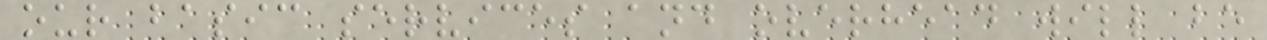our basic services and overhead will be
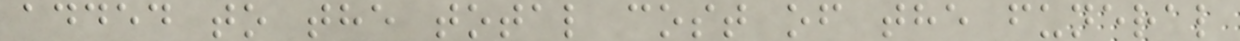added to the total cost of the funeral
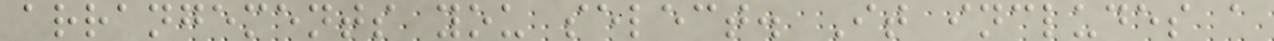arrangements you select. It includes a
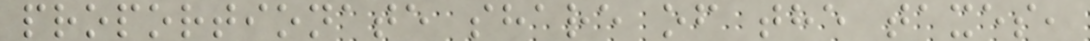proportionate share of the taxes,
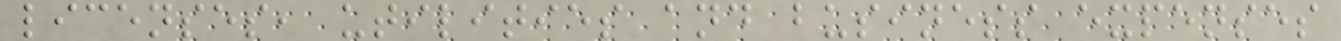licenses, utilities and business expenses
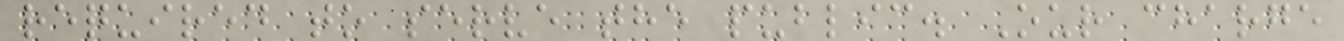required to serve the public. Our charge
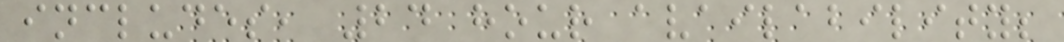includes, 24 hour availability;
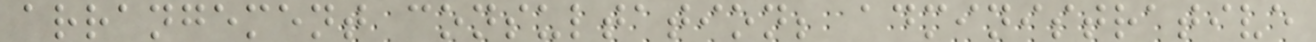arrangement consultation; administrative
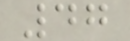47
